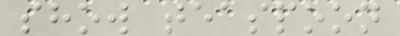show teaspoon
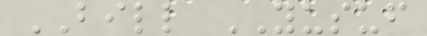BILL YUSUF
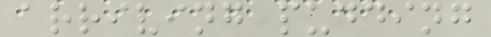arriving pudding
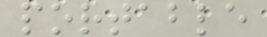portable
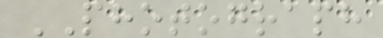PHOTOGRAPH
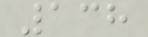138
